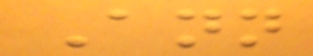Ann
